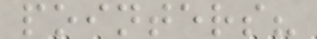pointers?
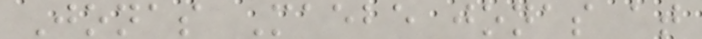Jonas Maebe jonas at
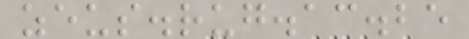zeus.rug.ac.be
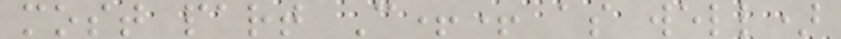most part C++ as well)
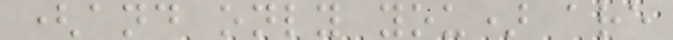(and only you) are
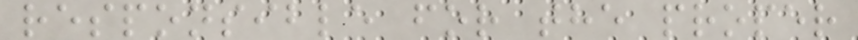responsible for the proper
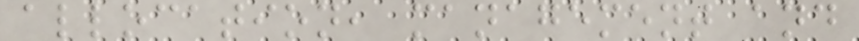allocation, management and
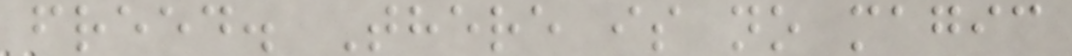freed. There is no magic
